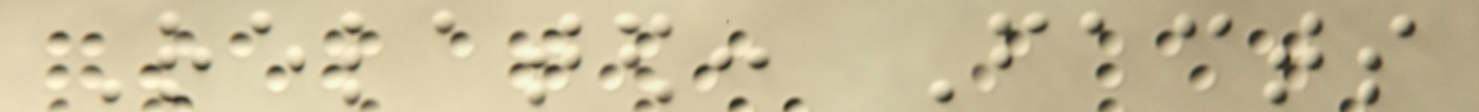Related: Facts
